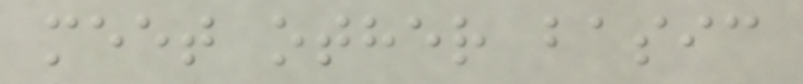meet other basic
